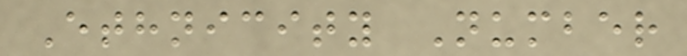Ethnicity Number
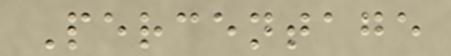Percentage
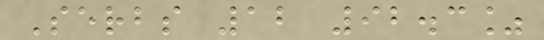Serbs 12 92.3%
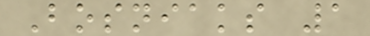Bosniaks 1
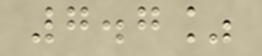7.7%
